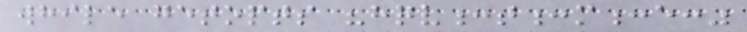while getopts "hqv:t:m:e:"
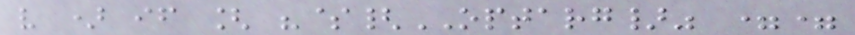v ) if [ "${OPTARG}" ==
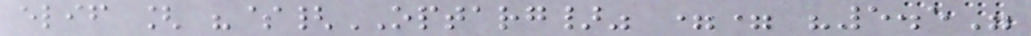elif [ "${OPTARG}" == "5.5"
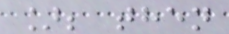]; then
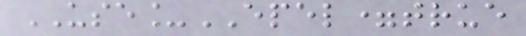USE_EPEL=true
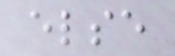else
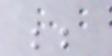;;
